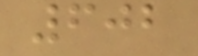602
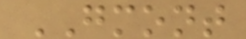GMONT
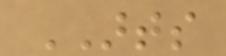ARTS
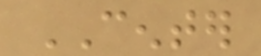CENTER
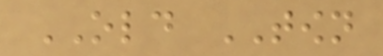OLD TOWN
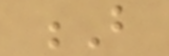B
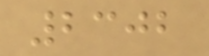2302
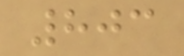803
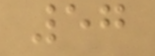57
